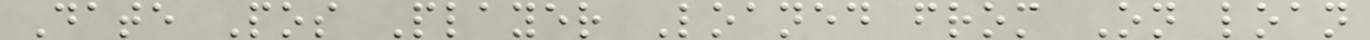Date Pos Player Loaned from On loan
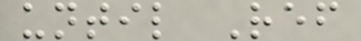until Ref
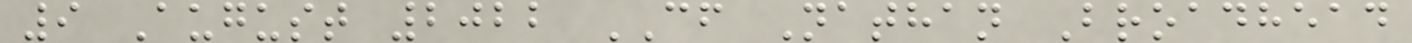9 August 2022 CF Nathan Broadhead
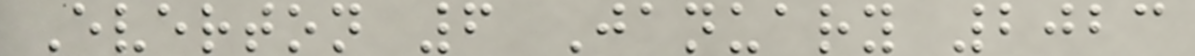Everton 6 January 2023
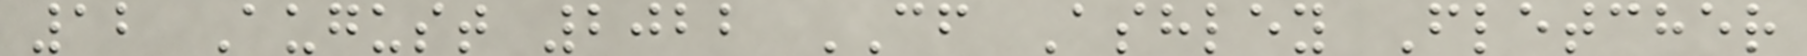12 August 2022 CF Ashley Fletcher
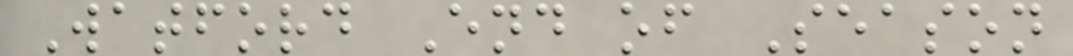Watford End of Season
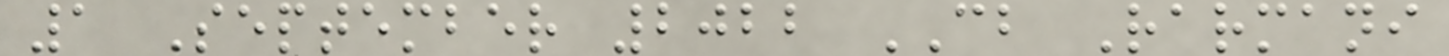1 September 2022 CB Rarmani
